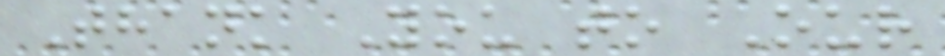Thank You to Our
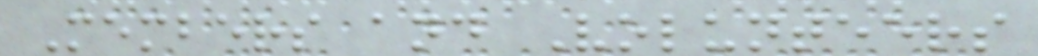Members and Volunteers
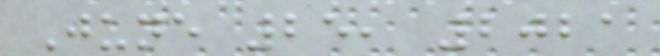June 25, 2021
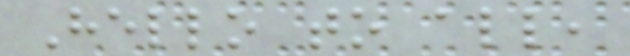Hello to all,
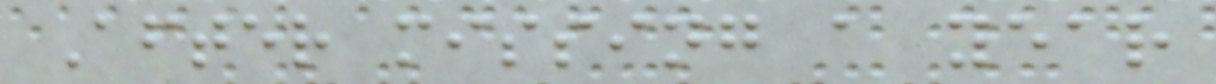After missing a year
